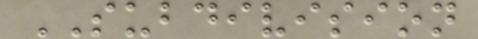SUBDIVISION
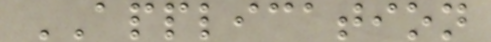APPLICATION
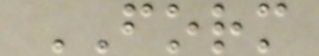FORM
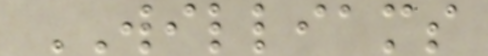WILLIAMS
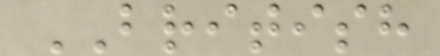BRITISH
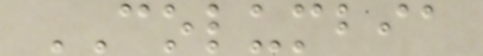COLUMBIA
